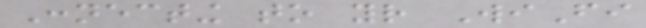Connecting to your WiFi
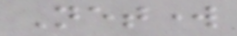Network
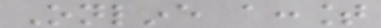Online account
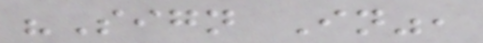"Sign In",
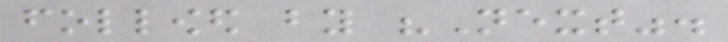followed by "Next".
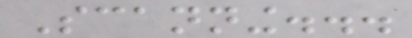Scanning...
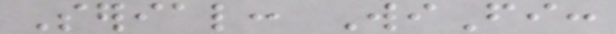Serial: WiFi:
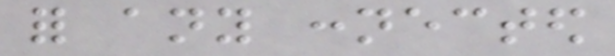for any connected
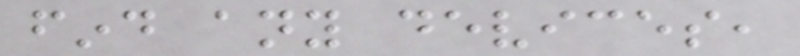find any devices,
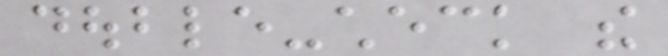double-check the
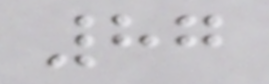87
